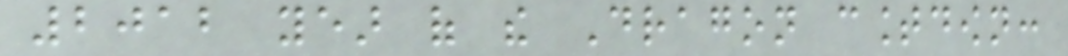2012 year of the Dragon countdown:
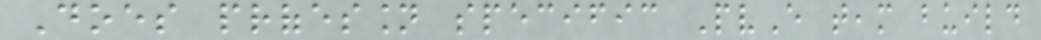Does profession specific PvE team build
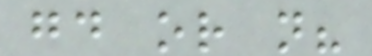good or not?
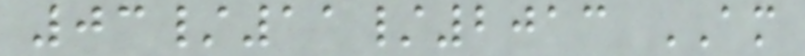03/11/2013 AM
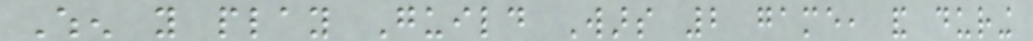When you play Guild Wars 2 game, and during
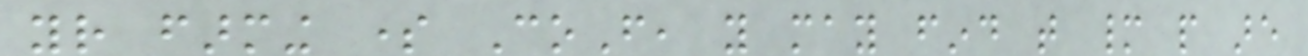your farming some CoF, you may find that many people are
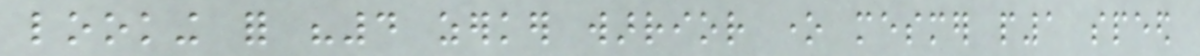looking for "4 zerker warrior one mesmer p1 speed
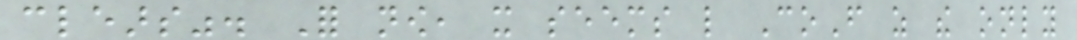clears". For now, it seems like CoF as the only
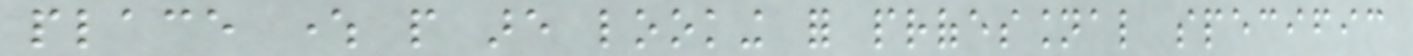place where people are looking for professional specific
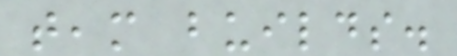team builds.
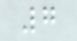7
